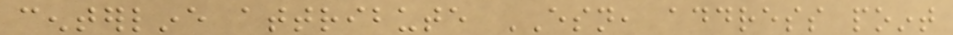centerline attribute ESN, address point
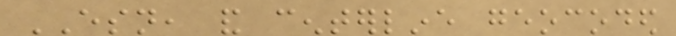ESN, and centerline geocoded
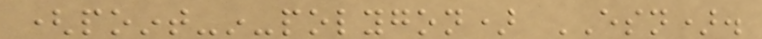(point-in-polygon) ESN).
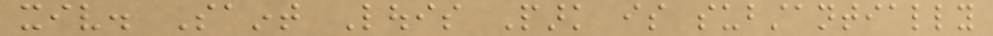xiv. Saint Louis Park is substantially
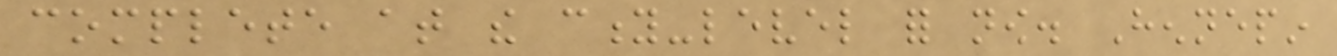complete at the city-level for now. Hennepin
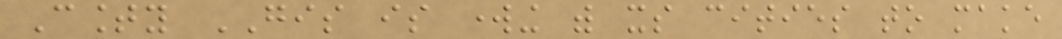County GIS is working with its cities to make
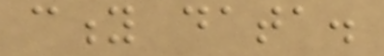city data.
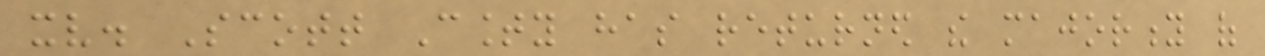xv. Scott County has returned the majority of
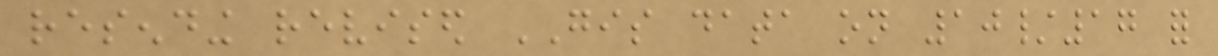resending revised GIS data on 10/17 for
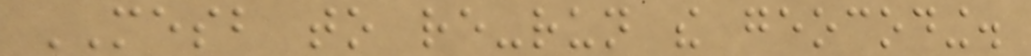MESB to re-run the geocoding.
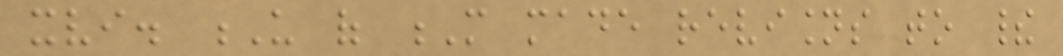xvi. U of M made revisions to their
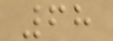68
